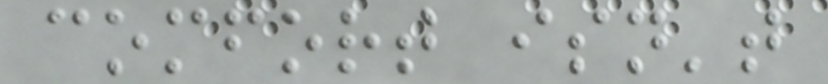comfort isn't
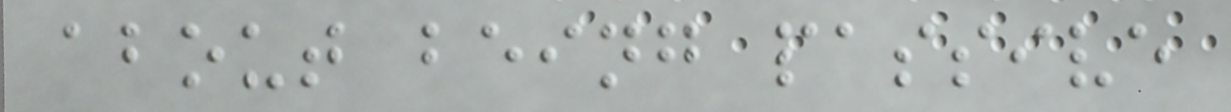about being passive
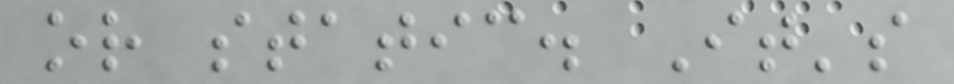or static. It's
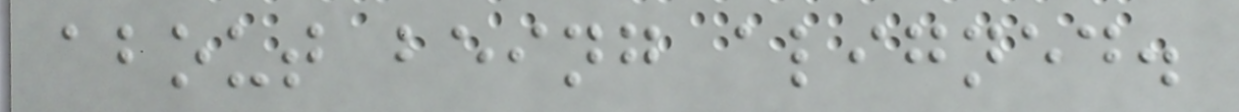about being aligned.
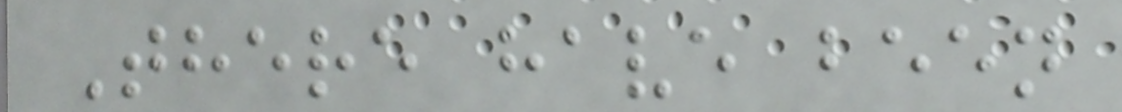There have been
